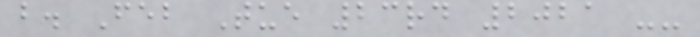b. Feb Tue 23rd 2021 --
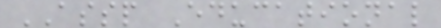ASSP Educational
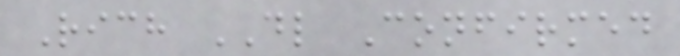Rich DL Confirmed
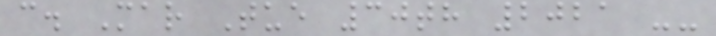c. Mar Tue 30th 2021 --
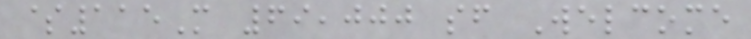$115M 69,000 sf Welcome
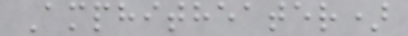Amphitheater)
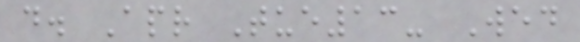d. Apr Tue13- Wed
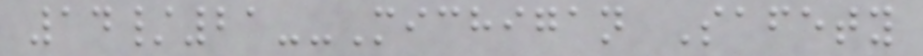14/21--Michigan Safety
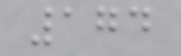174
